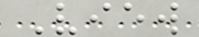View
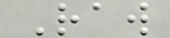Raw
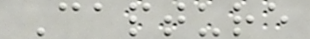Capture
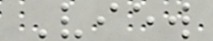View
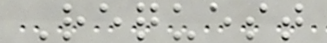Request
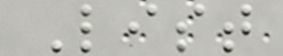List
